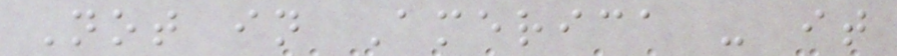Not in America - it
